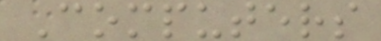Computers
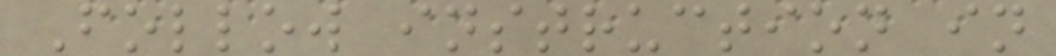Follow instruction in
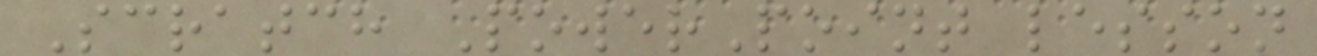Scratch PowerPoint lesson
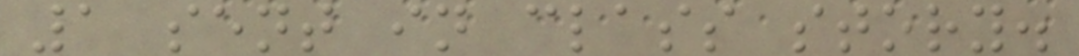1 sent in class story.
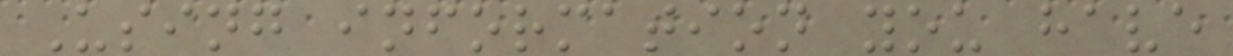Using information you have
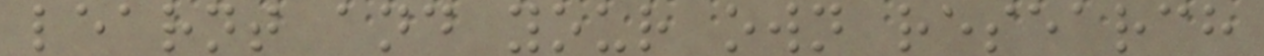learnt and your own research
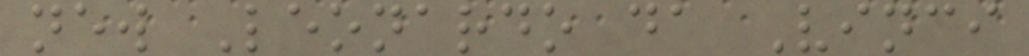new Leonardo da Vinci
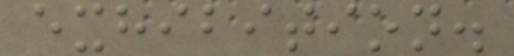exhibition.
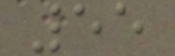55
